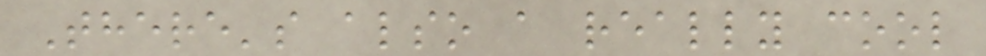There's also a really cool
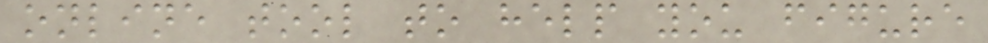online tool to help you figure
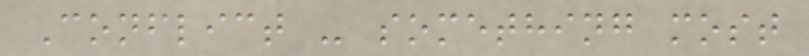Conflict - something most
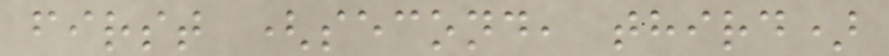first (second, third)
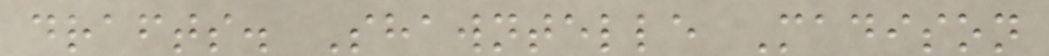drafts. Shawntelle Madison
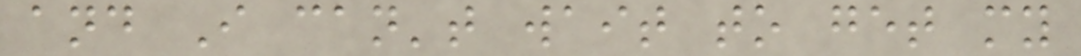and I can't wait to get my
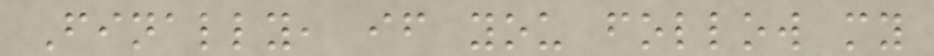Finally, if you follow my
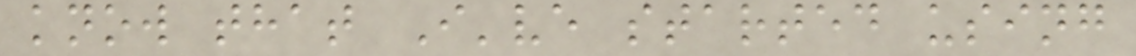know that I've started using
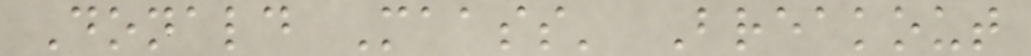Donald Maass' Breakout
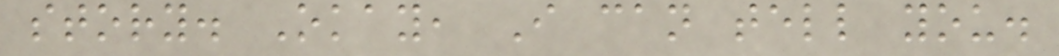story. Okay, I can tell you.
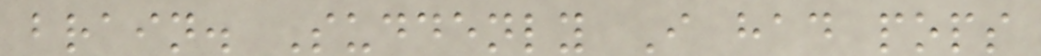brain. Suddenly I had pops
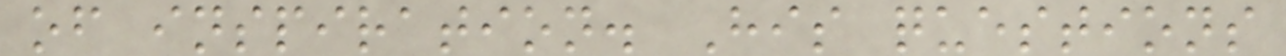of inspiration. His questions
